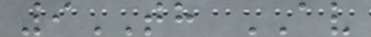9TH AV
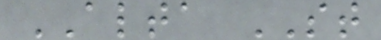ALTA ST
